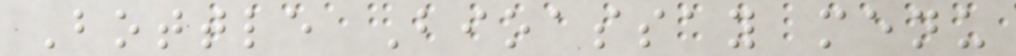Bottle Bioassay menu
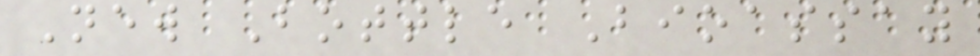New Bottle Bioassay
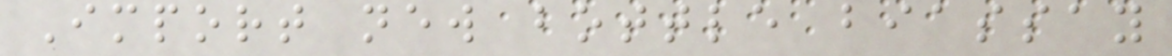Import new bottle biassay
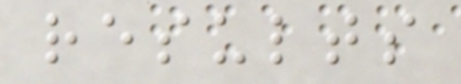results
